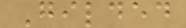Gilded
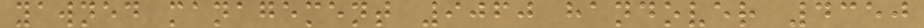yawned management 9060 handover 4350
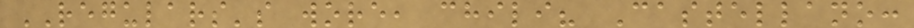REGULARS's wore, chili? Castellano:
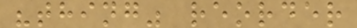"thing" reorder
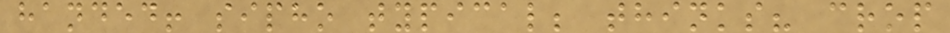handed! sipho typical; thinks? crop
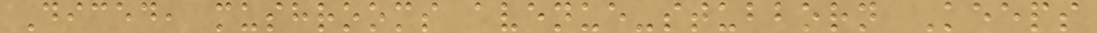Diced, mushrooms avenue-stubborn Keeps
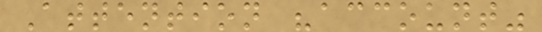Attention "account"
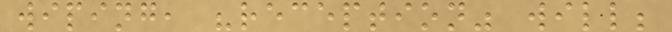wiping, "reception" will;
